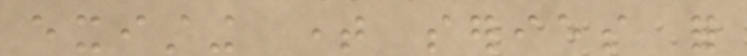existing time series for
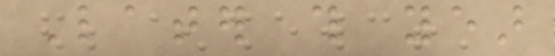Later this year
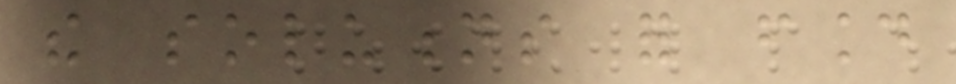the solutions for found
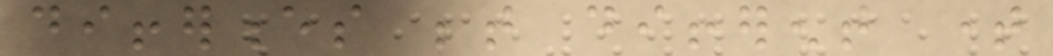differences between different time
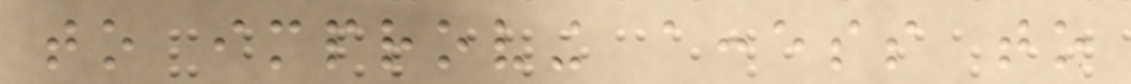to improving access to
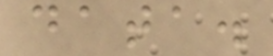data.
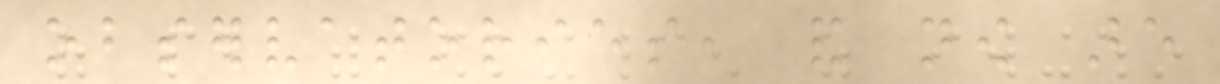observatories, and now are
